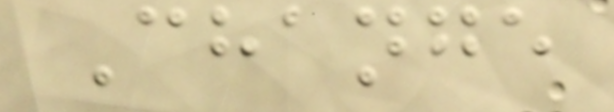Change
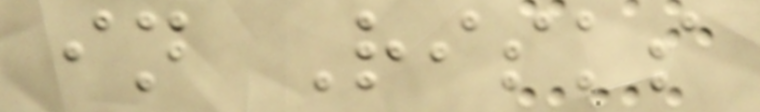in Risks
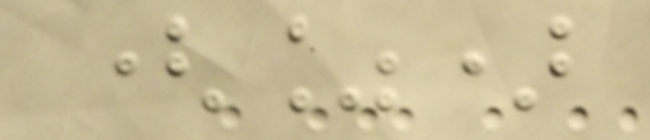(%)
